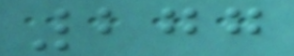277
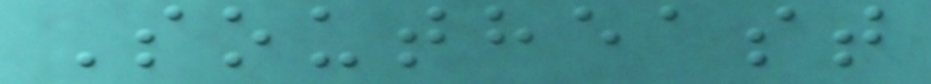Southeast
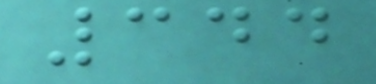344
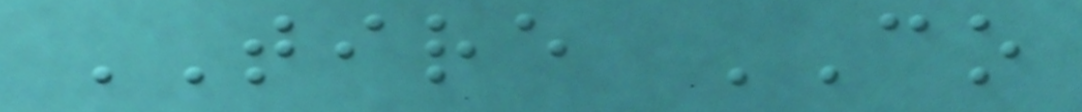TIRE CO
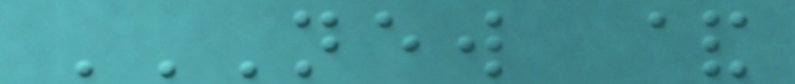NEW &
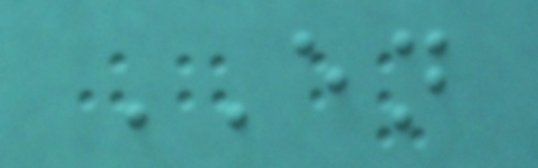EN
